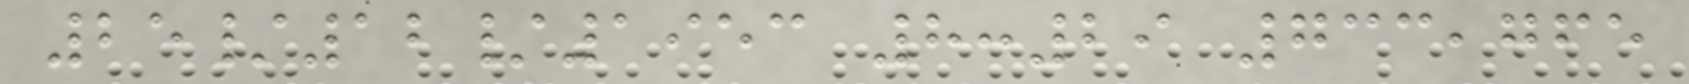25/12/1953 8:29 733,765
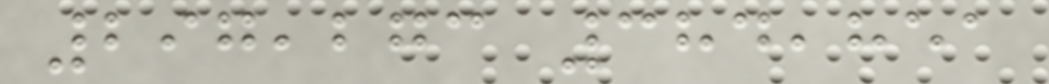297,273 384,851
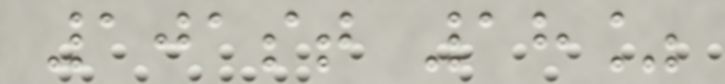101st 18%
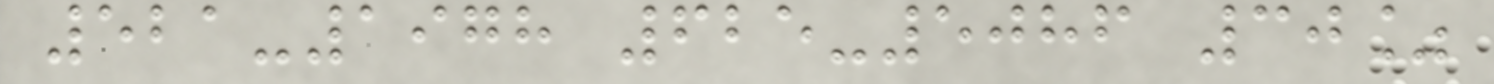521-1978 625-5086 30%
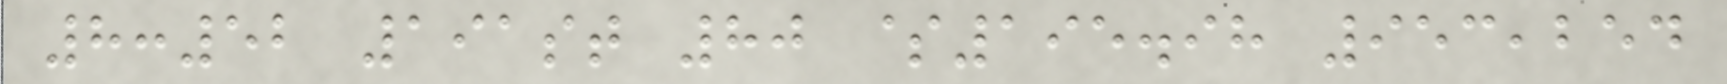8:52 191st 80 $195.98 953,254
